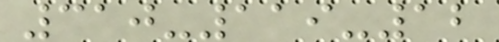310-119-12
